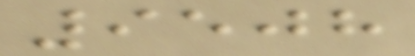9508
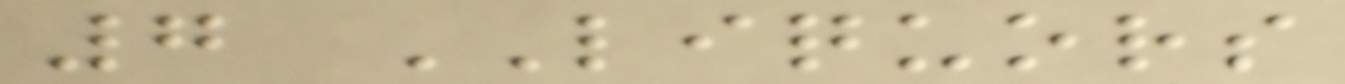7 LIQUORS
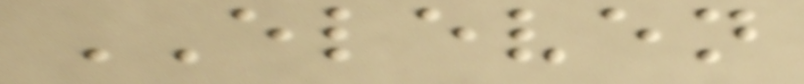ELEVEN
